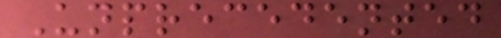Unprecedented
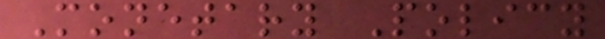Monetary Policy
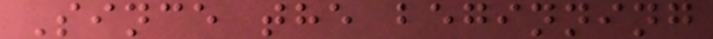Since the beginning
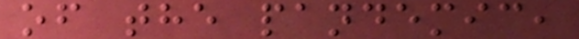of the pandemic,
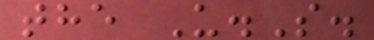the U.S.
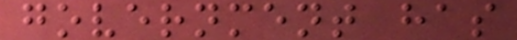government has
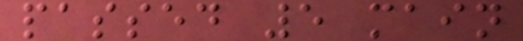passed 5 main
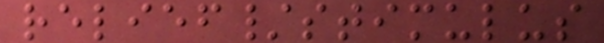relief/stimulus
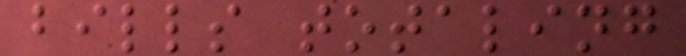bills totaling
